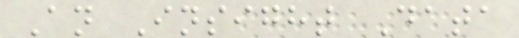An Insight Data
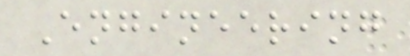Engineering
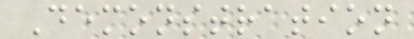Demonstration
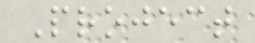Project
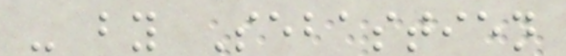- by Sebastien
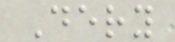Dery
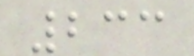233
